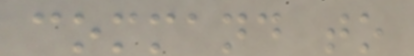command to
